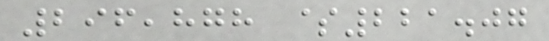296,878 $221.07
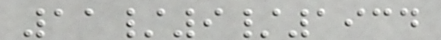11/9/1934
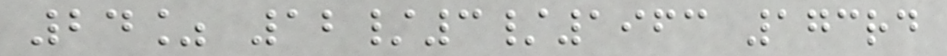24% 12/3/1963 173rd
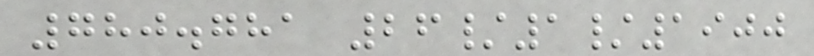780.781 26/1/1900
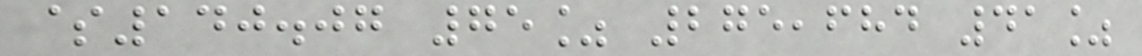$140.07 75% 275,684 41%
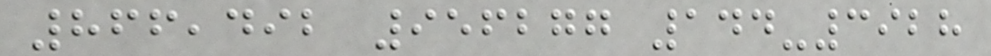866,492 956277 144-3928
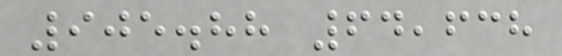905.88 64,638
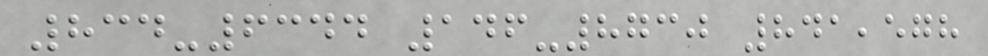834-6344 146-8730 841,578
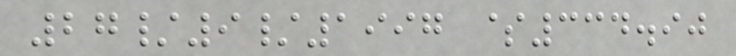27/9/1997 $334.90
